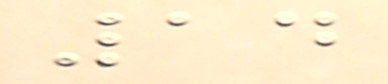14
